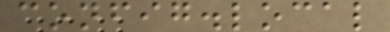config.local
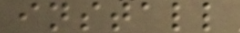install
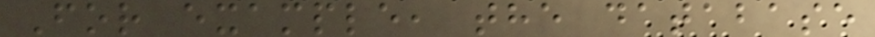For example, the database
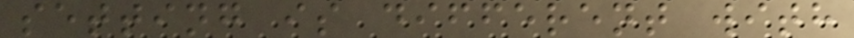setting is different with
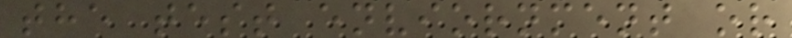the test enviornment or
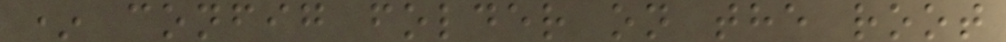* config folder on the root
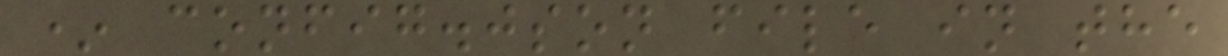* config.json file in the
